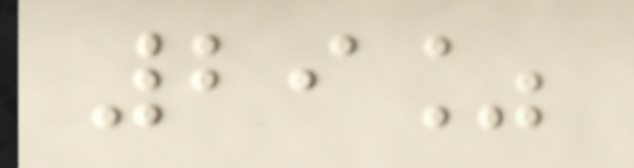29%
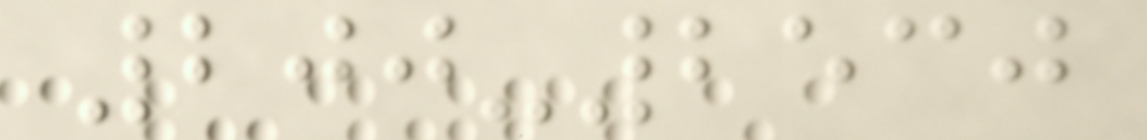200-2530
